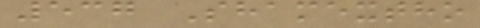537 Shamextho
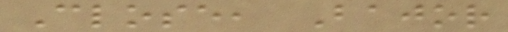Close, Bajor
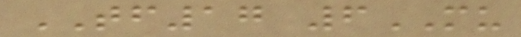TF17 6MU
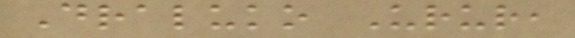Draluko Urur,
